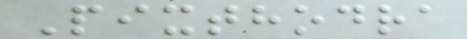Pixthodra
